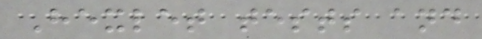Hexlet tests and
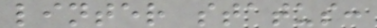linter status:
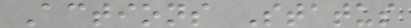Actions Status
